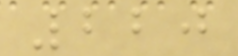220
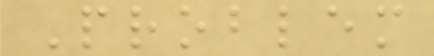Problem
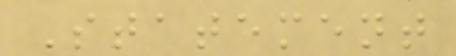Statement
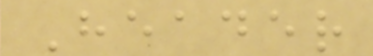Header
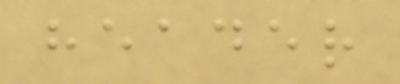header
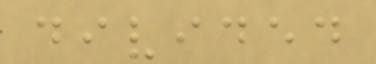divided
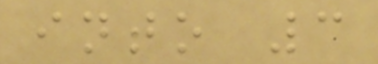into 3
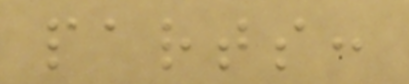parts:
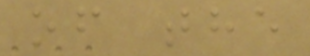of the
